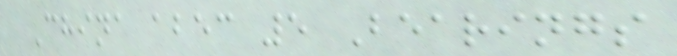China abec 5 Bearings
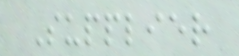Supplier
